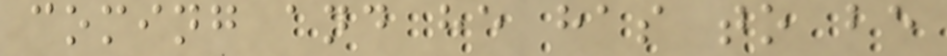coming and he has to be
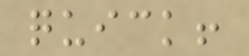quick!
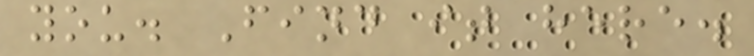you. Find it here.
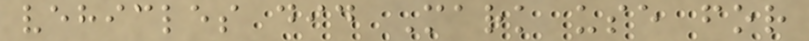vehicles did Mark use for
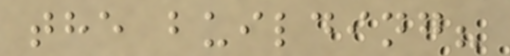the building?
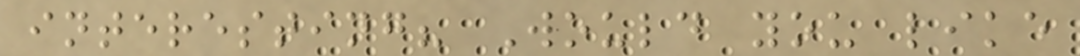interesting? Would you like
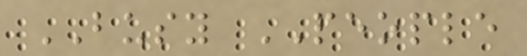BUSY PEOPLE
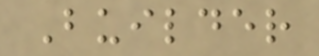Builder
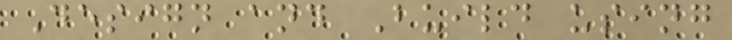Design and Build using
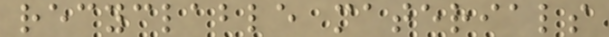recyclable materials
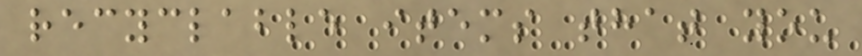recyclable items that you
